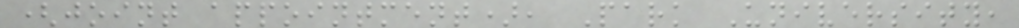(joint appointment), Park University,
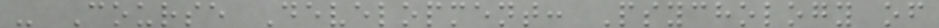- Course Development: Psychology of
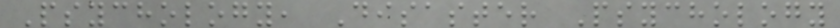Psychology, Disaster Psychology
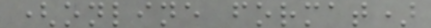(online format)
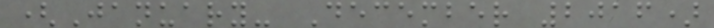(January- December 2016)
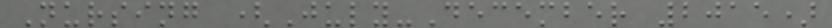Nursing (July-December 2015)
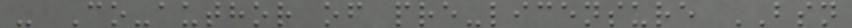- Co-author of pre-licensure BSN
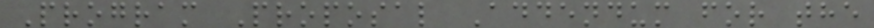Program Proposal Addendum for the
